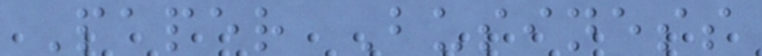Paper Business
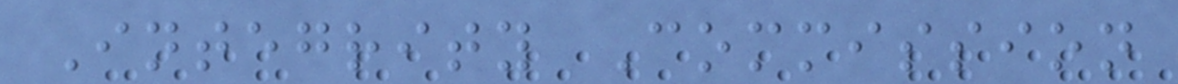Integrity Commission
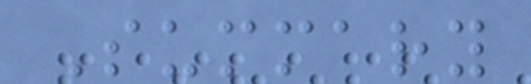Summary
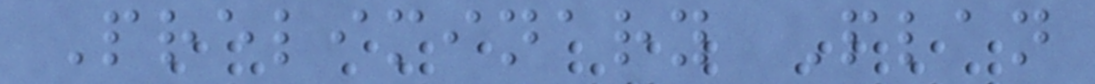Preliminary Plan
